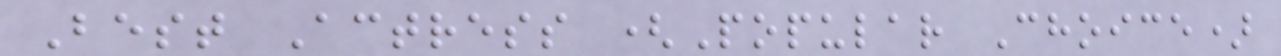Best Actress (Popular Choice)
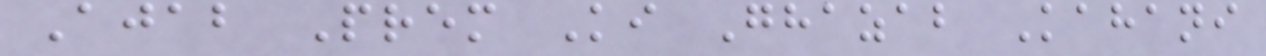Ajab Prem Ki Ghazab Kahani
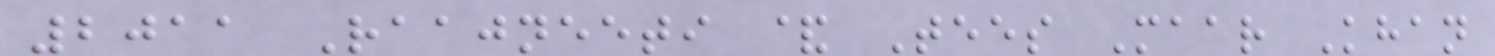2011 Raajneeti & Tees Maar Khan
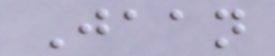Jaan
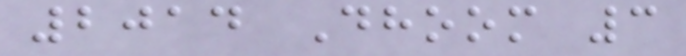2014 Dhoom 3
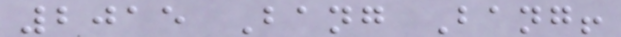2015 Bang Bang!
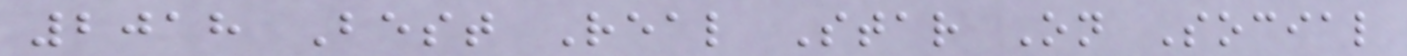2018 Best Real Star On Social
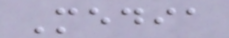Media
